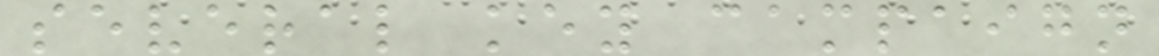several key campaign
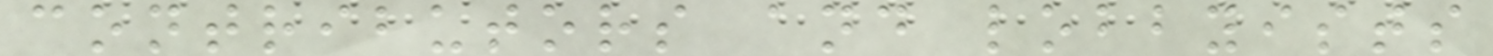contributors and lobbyists
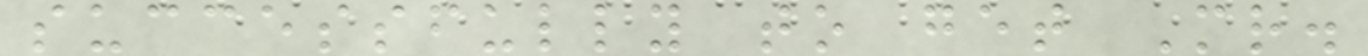successfully to get Mr.
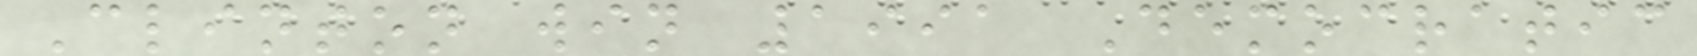Clinton win 1991 Democratic
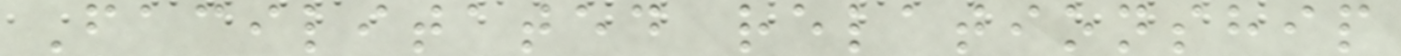Facilitated relationship
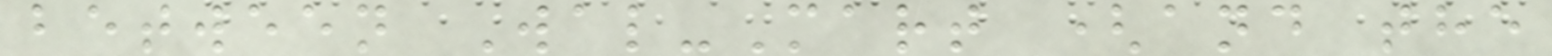between Wal-Mart (and the
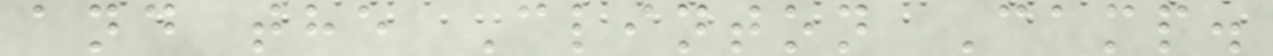and the Clinton Camp.
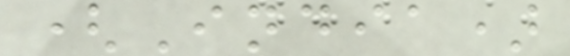(India)
